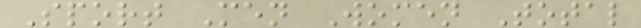Sport Men Women Total
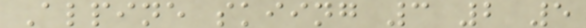Alpine skiing 3 2 5
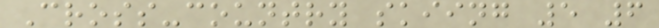Cross-country skiing 5 6
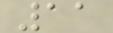11
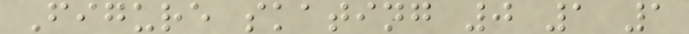Figure skating 0 1 1
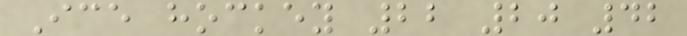Ice hockey 22 20 42
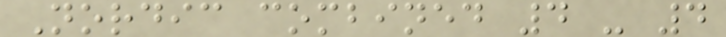Nordic combined 4 - 4
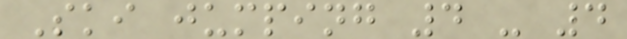Ski jumping 4 - 4
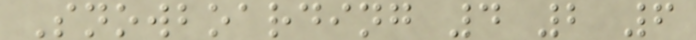Snowboarding 4 2 6
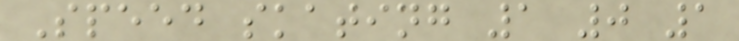Speed skating 1 0 1
